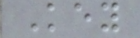Key
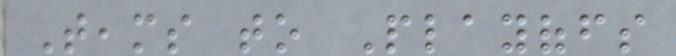Teams to Playoffs
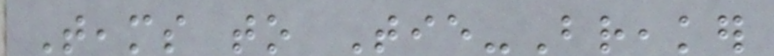Teams to Tie-Breaker
